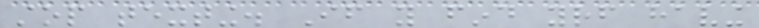stop texting. If you find yourself having
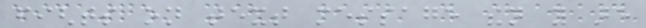fights on text message then you are
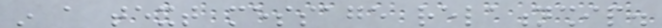in a text message relationship.
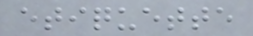etiquette
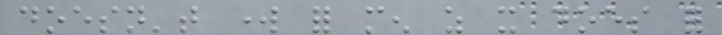doesn't work for men as it does for
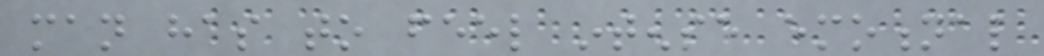man has to feel intense emotional
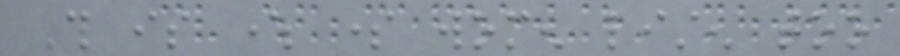This is where some women listen too
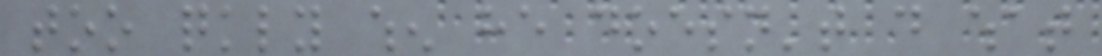too quickly when he doesn't do what
